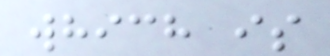which is
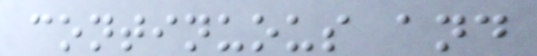continuous and
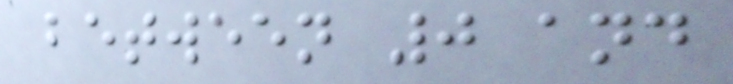between 0 and
